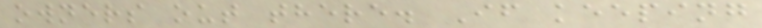owners out there. If keeping
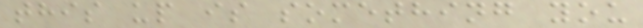this up is something you
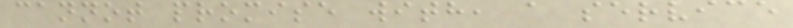cannot promise with, a service
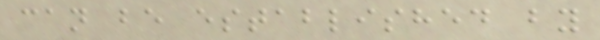can be established by
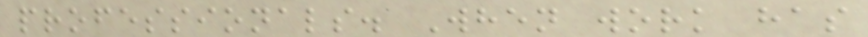professionals. When work has
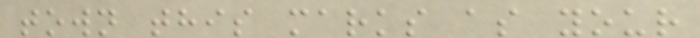town this marks as your
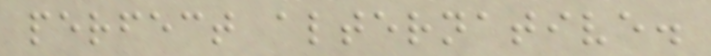perfect alternative.
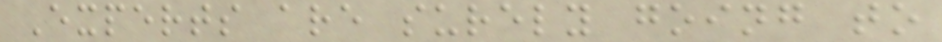Experts are surely going to
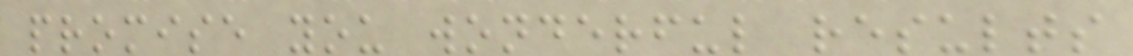promise you wonderful results
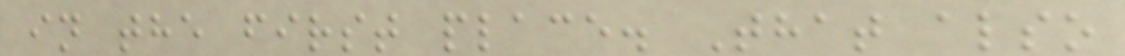in the first place. That also
